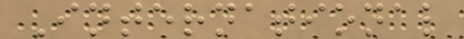International
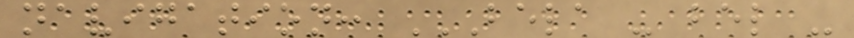navigation: BELA - BEL -
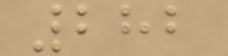282
